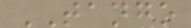TANGO
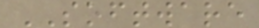SOFTWARE
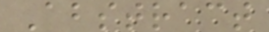Abstract
